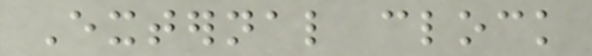External clock
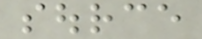source
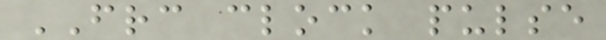FRC clock pulse
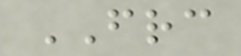FRC
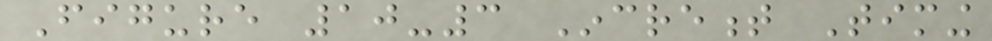Figure 10-3 Increment Timing
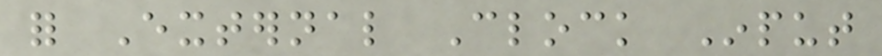for External Clock Input
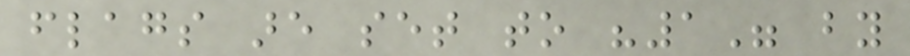flags are set to "1" by
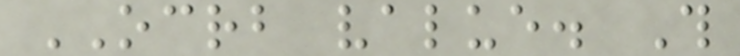OCRB value. This
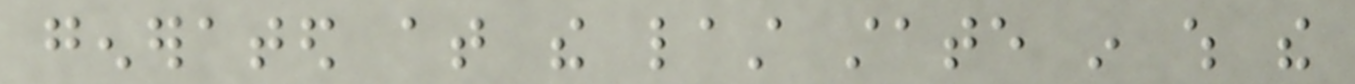generated at the last state in which the
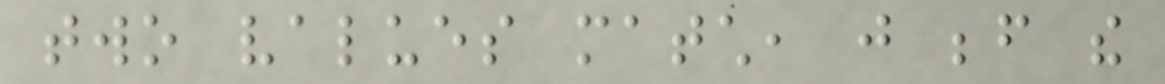two values match, just before the
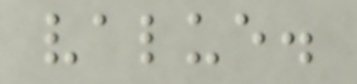value.
